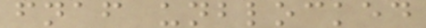fnaf unblocked
